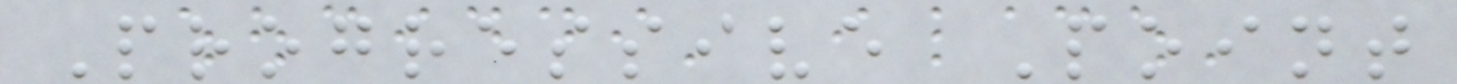Progressive Point
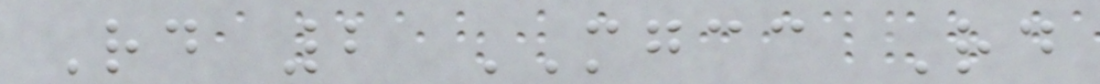Rd 2 MGCC Rd
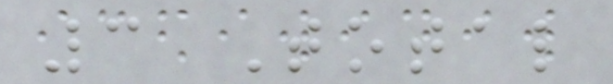3 Total
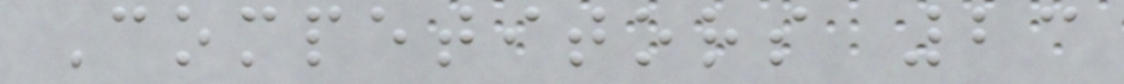Competitors 23
